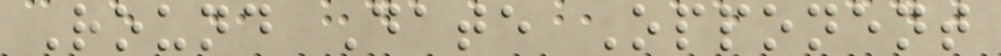Round Date Opponent
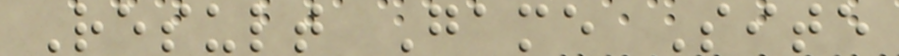Result Game Site
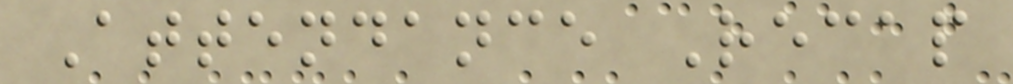Attendance Recap
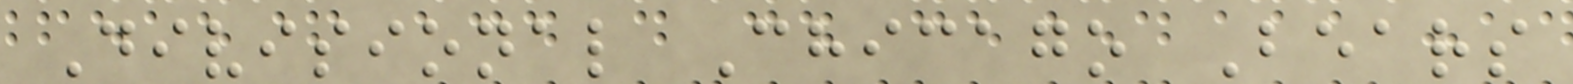Divisional Chicago Bears
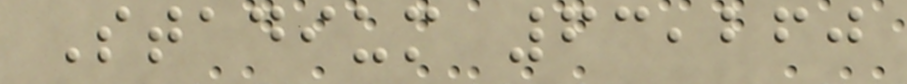Stadium 63,260
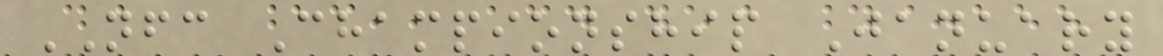NFC Championship January
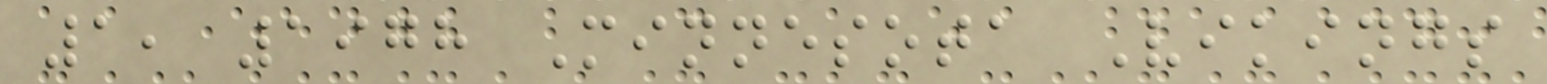1, 1978 Minnesota Vikings
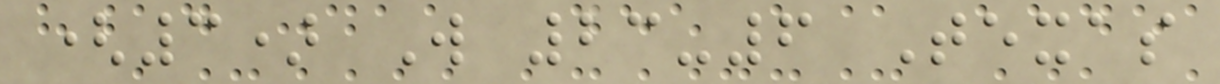(3) W 23-6 Texas
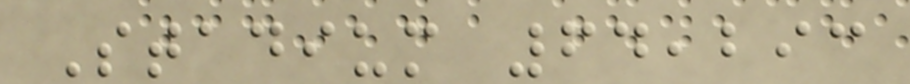Stadium 64,293
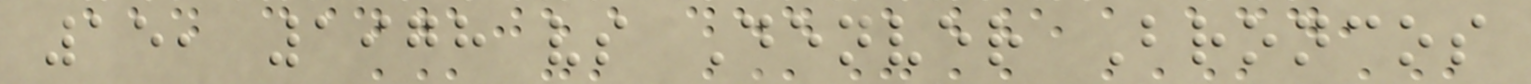15, 1978 vs Denver Broncos
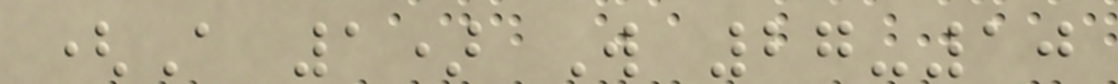(A 1) W 27-10
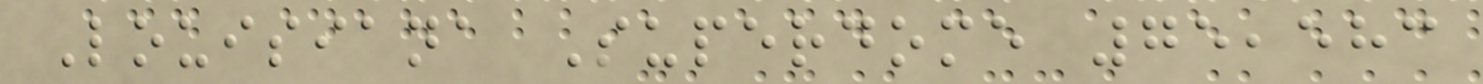Louisiana Superdome 75,583
